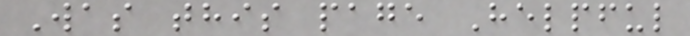Was this page Helpful
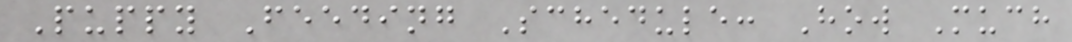Puppy Feeding Schedule: How Much
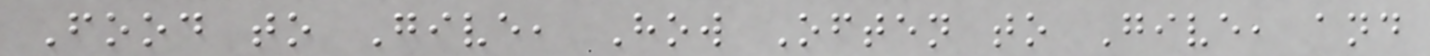Food to Give, How Often to Give, and
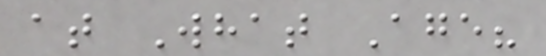at What Age?
